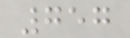757
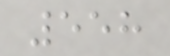558
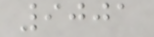9001
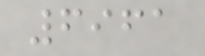6961
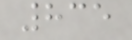835
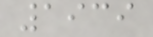1939
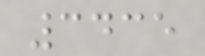3435
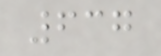637
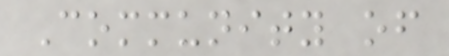Community of
